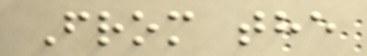From the
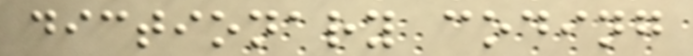dictionary coding
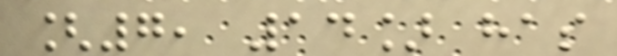[7, 14] has
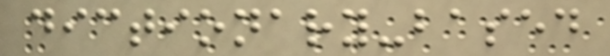dictionary-based
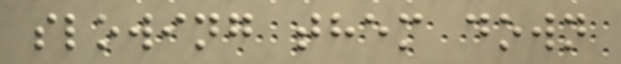slowing them down
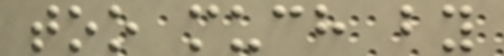too much by
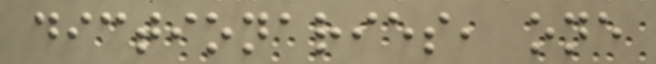dictionaries, one
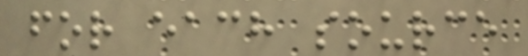for each source
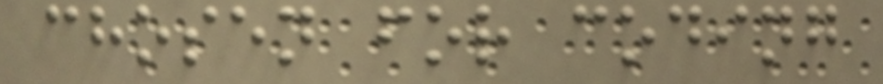chosen for coding
